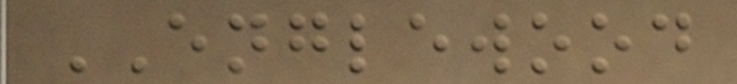ENGLEWOOD
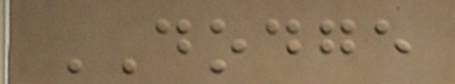DODGE
